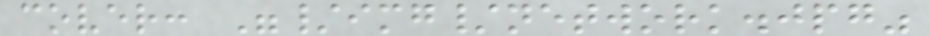cover: "/img/network.jpg"
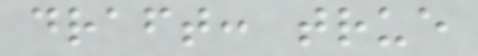draft: true
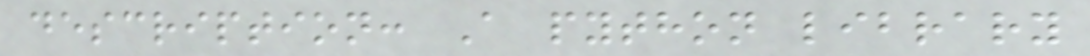description: A python library
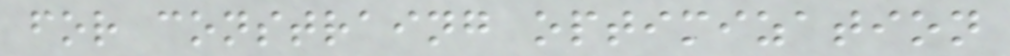for constraing optimization
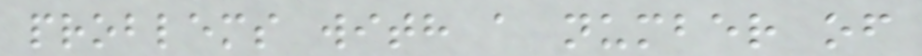problems with a number of
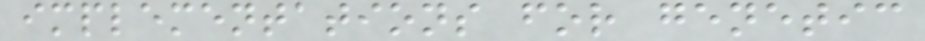implementations for genetic
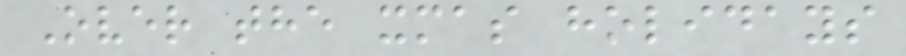Over the xmas holidays
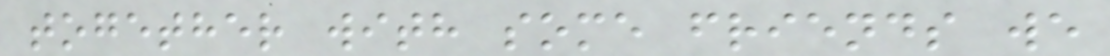together with some friends we
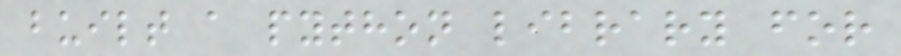built a python library for
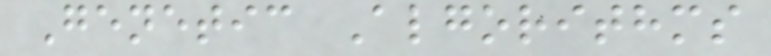Genetic Algorithms
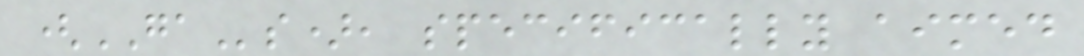(GAs), specifically aimed
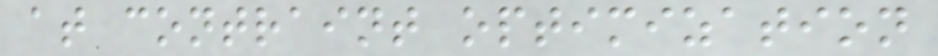at contraint optimization
